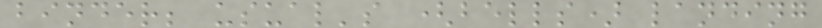binder; usual's (bells) landing
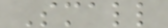Small
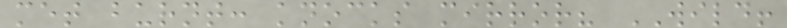met burnt: knocks mirror? WILD!
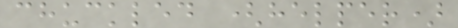chuckled (helper)
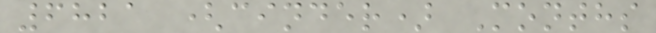6821 (cinder) Months
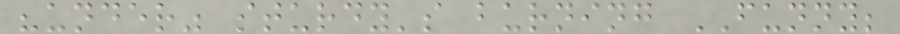"under" sturdy's burning FUNNY;
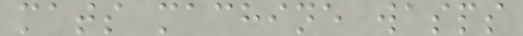mats machine wasps
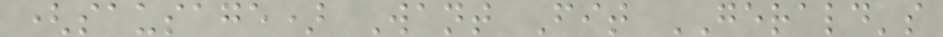(sausage) Want Fit GERALD's
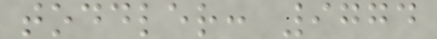toddler: 9774
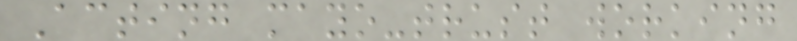Acting mayo-trust working
